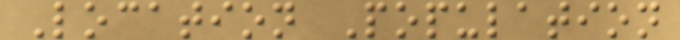Location Population
